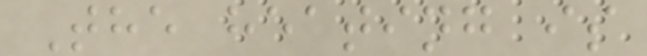The heating is
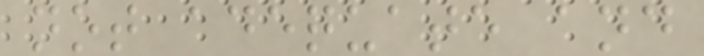not adequate and
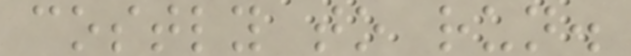costly to run.
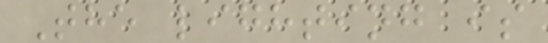The lighting is
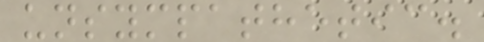unsympathetic.
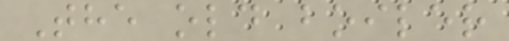The old boiler
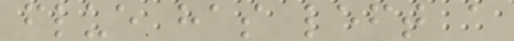flue has left a
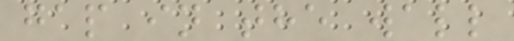gap in the wall
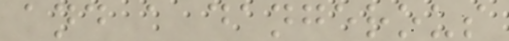and a dangerous
